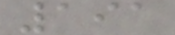191
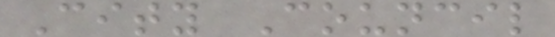City Council
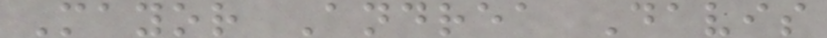Mayor Andrea Davis
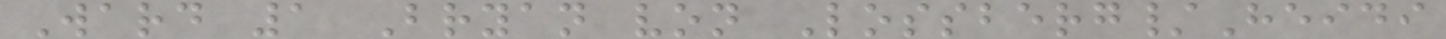Ward 1 Bryan von Lossberg/Heidi
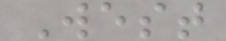West
